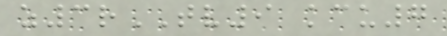z3rTV9 kcu7
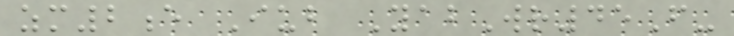zm2e Iub YabWr45F-
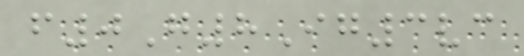f0G8Ig3vc
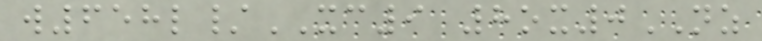w658l/XC9 8ox0NZ
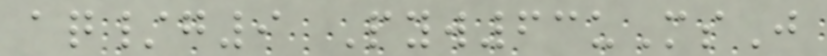aq/g9 Pyw63uMsJ
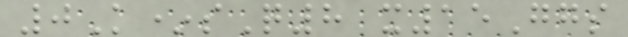0K*sQ8 x15Ggs
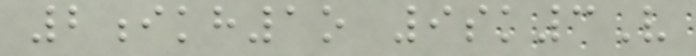2ikh1o 9sk3V
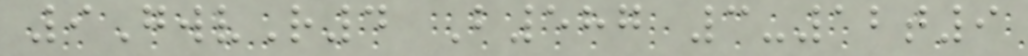9GwvR4 B587 3-12t9
